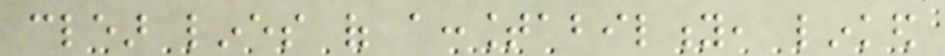clear lines of accountability, linked
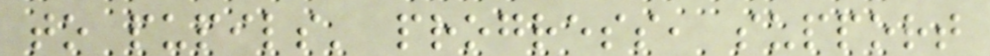to pupils' progress, support
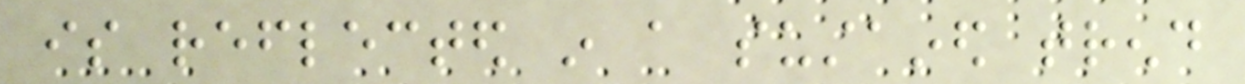is reflected in a sustained trend
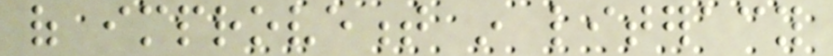of improvement in literacy
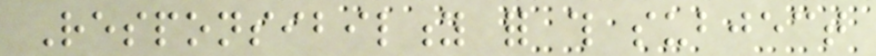Responsibility for this subject
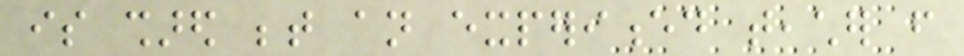is shared between an experienced teacher from
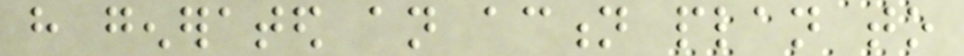have generated an action plan to
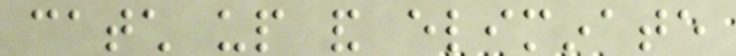catch up and eliminate
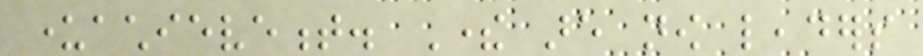underachievement. There are now leaders
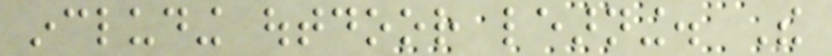including outdoor learning. The
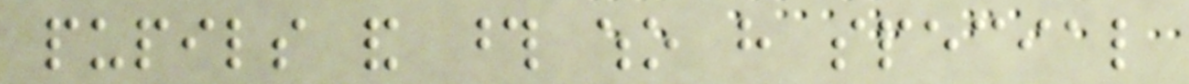pupils and those who have special
